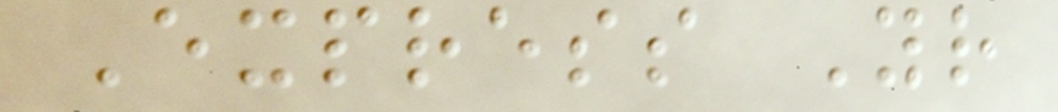Express Your
